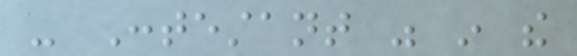- Contestant was in the
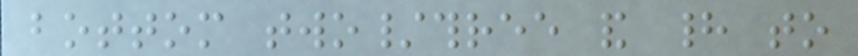bottom two/three and had to
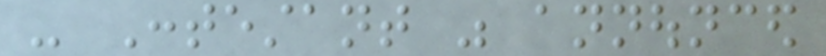- Contestant was announced
